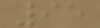95
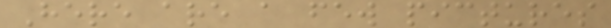Here are a few pictures
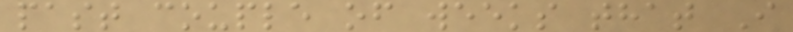past couple of weeks that I
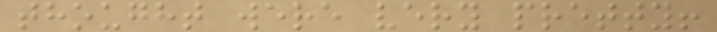thought were very pretty!
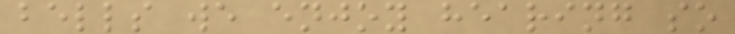bells we enjoy hearing so
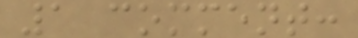1 comment:
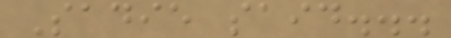Sadie said...
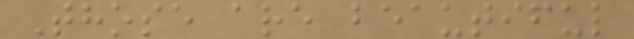Those are beautiful
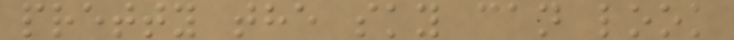pretty the sky can look
